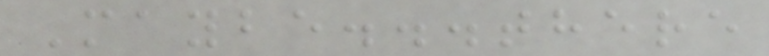Maybe...there
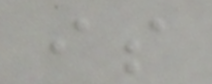is
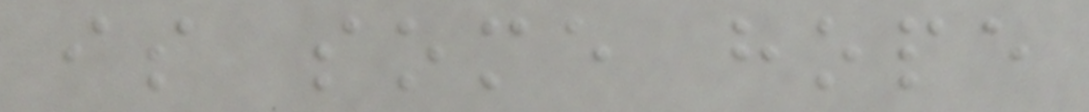is some hope
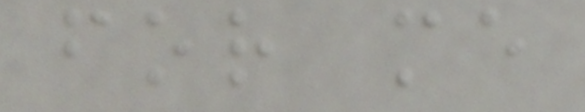for me
